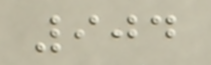904
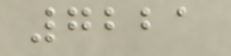7221
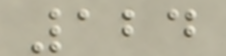124
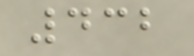432
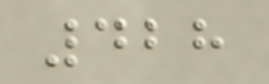428
